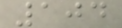104
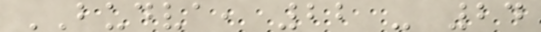BUDVA, 22 - 24
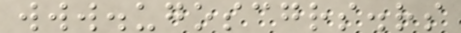www.ugoscgrs.rs
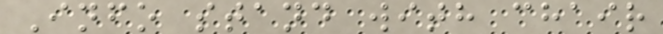Info stand with chair
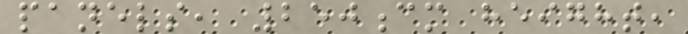panels, 250cm height,
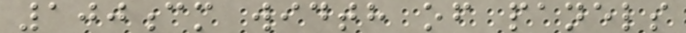100cm width of panels
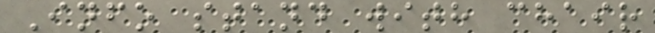Info stand with chair
